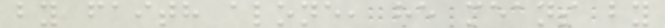by faith alone, he means by
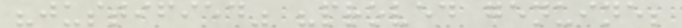"justified" "proved genuine;
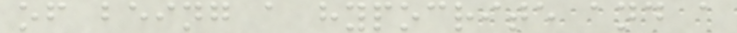of being a hypocrite and a
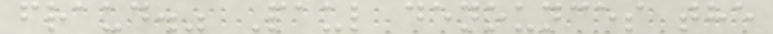fraud." Paul denounces the
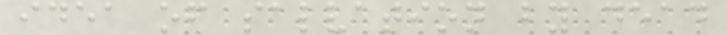idea of salvation by dead
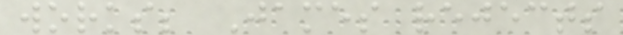works; James rejects
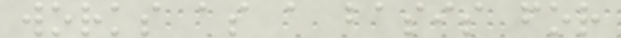works as a basis for
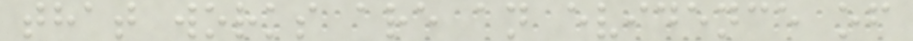that works are an evidence of
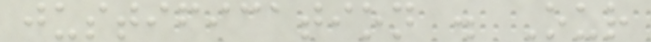justification . Our
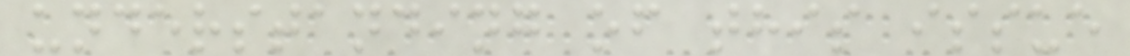understanding of this issue
